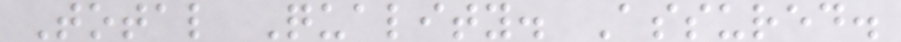Total Quality. Assured.
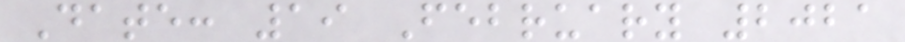Date: 19 February 2021
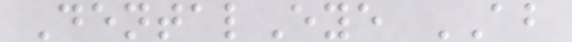DentalEye AB
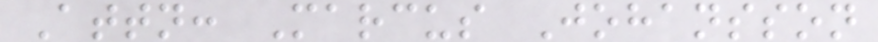Attn: Marcus Johansson
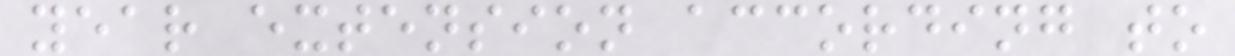year extension according to
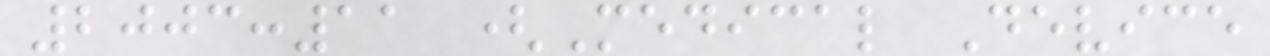2003:11 (Medical Device
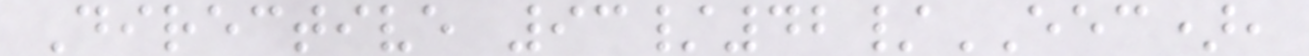Directive 93/42/EEC),
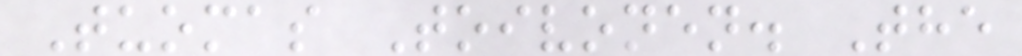Tuomas Toivonen. The
